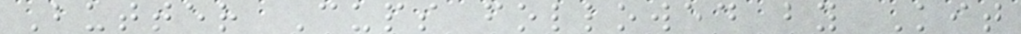Butter Cups followed by Kit
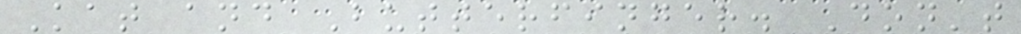Kat and Butterfinger. Don't
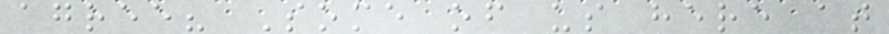agree? Some of us here at
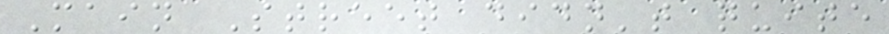Main Street didn't quite
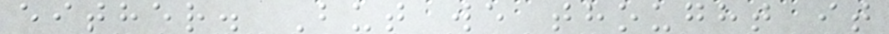either. But we thought it
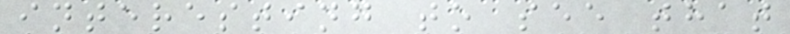interesting to see that
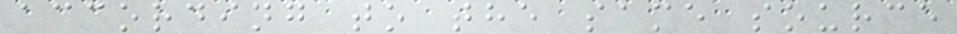according to the same source
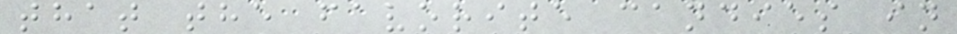that the favorite candies in
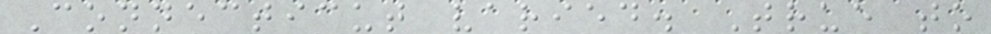Connecticut varied. True to
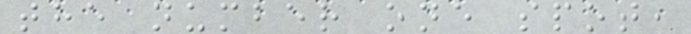the number one spot,
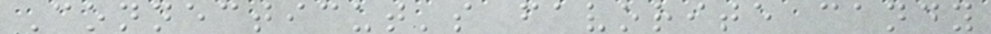Connecticut's favorite candy
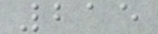215
